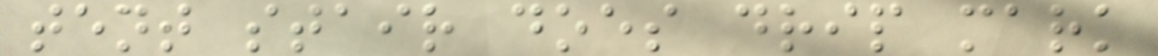tent stair does drip mark
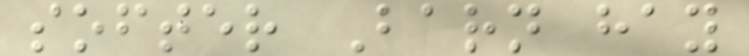softer Barn hay
